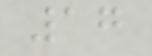17
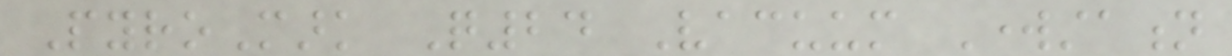PyroMark Q24 Vacuum Workstation
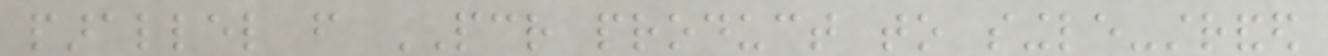parallel from PCR product to single-stranded
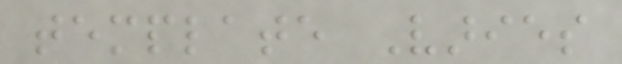template Varies
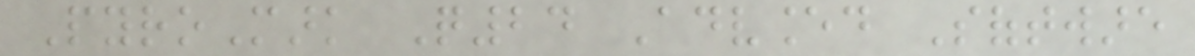PyroMark Q24 Advanced Software
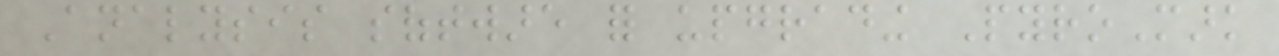Analysis software for upgrading PyroMark
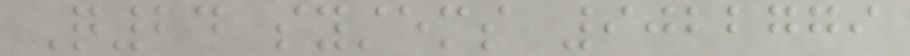Q24 systems 9022779
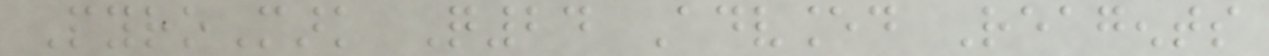PyroMark Q24 Advanced Reagents
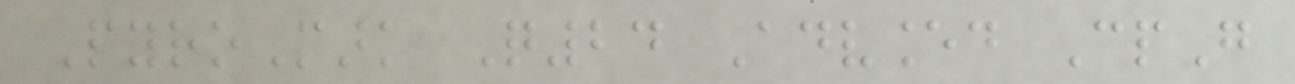PyroMark Q24 Advanced CpG
